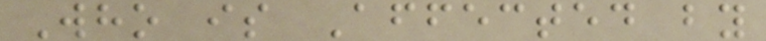Who is Affected by
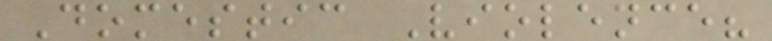Domestic Violence?
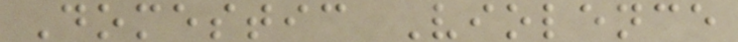Domestic Violence
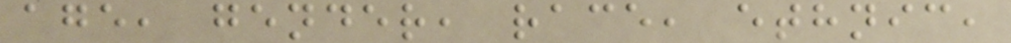age, gender, race, ethnic,
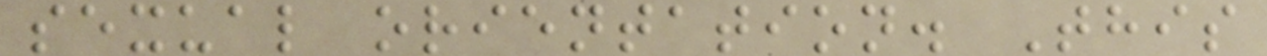sexual orientation. This
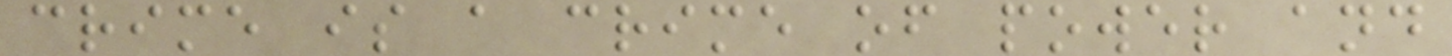crime is a crime of power and
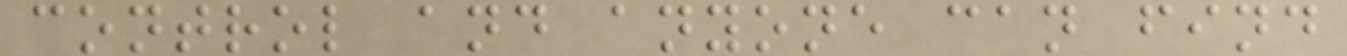control and anyone can find
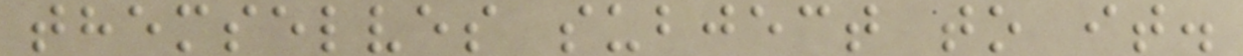themselves subject to it.
